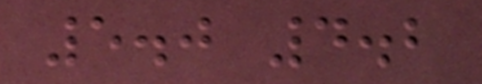5.0 4.2
